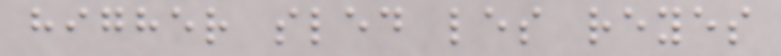higher sled les reyes
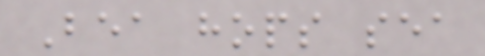Bea hops sea
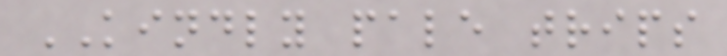KINDLY pale trips
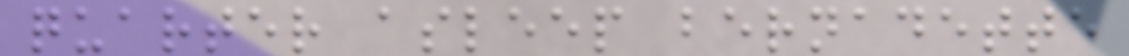quarter asleep bernadette
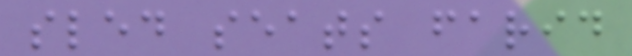sled seats farid
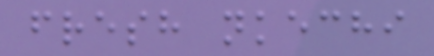fresh nkechi
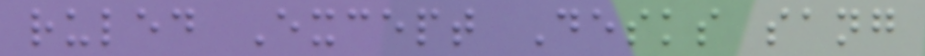ruled Except Desks sang
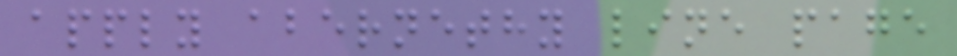apply abernethy line page
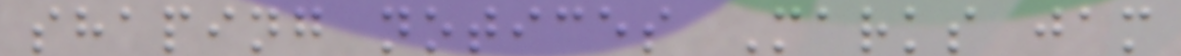shaping notices Marks jam
